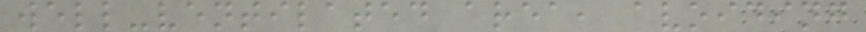well-ventilated area, avoiding
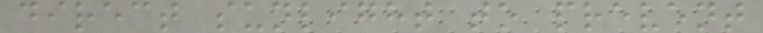direct sunlight to prevent
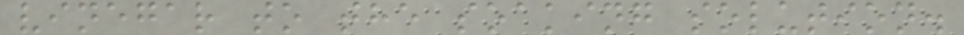vinegar to the soaking solution.
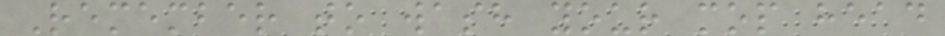Remember to wash your mop head
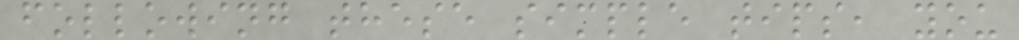following these simple tips, you
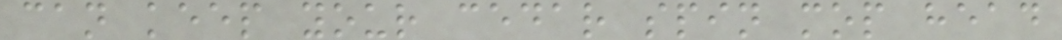can keep your cedar spin mop head
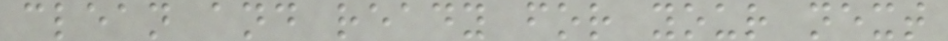clean and ready for your next
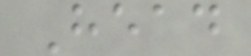Head
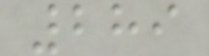289
